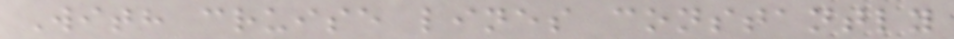With cruise lines constantly
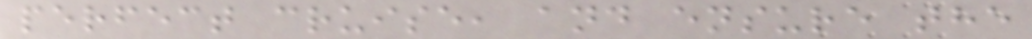perfect cruise, and ensure the
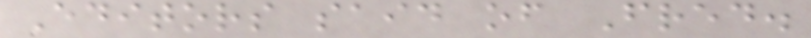Editors said of Fred.
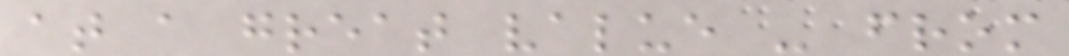at a great value - from
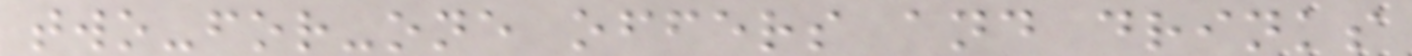two-for-one offers and drinks
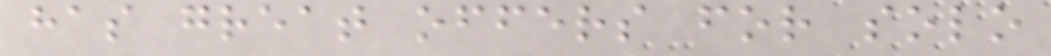has great offers for solo
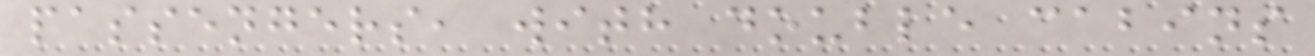passengers, with double cabins
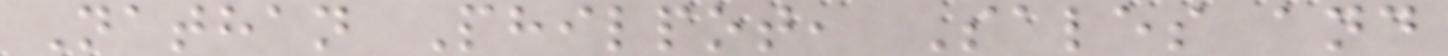Nathan Philpot, Sales and
